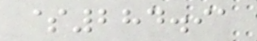$284.91
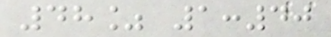48% 1:40
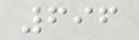696
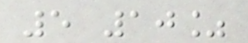5 10%
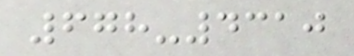678-4310
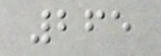265
